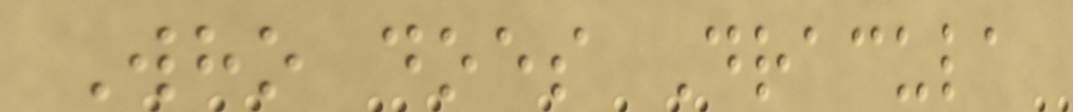Who does Dracula
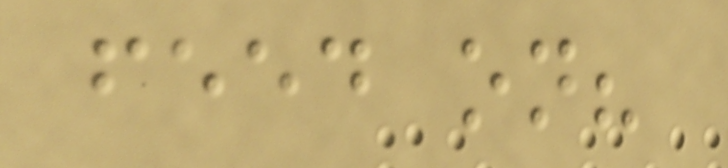feed on?
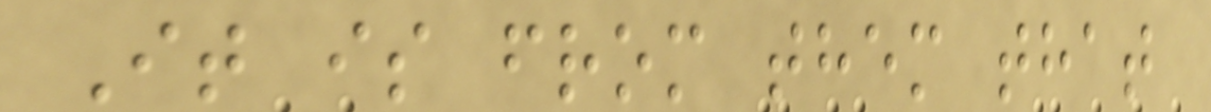It is from them that
